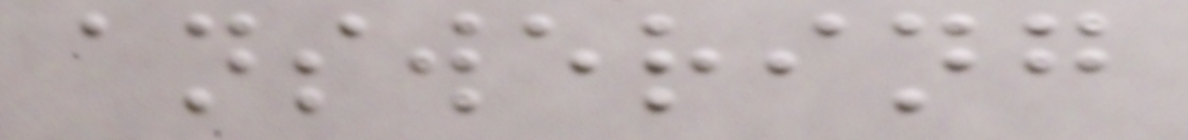answering
